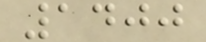1400
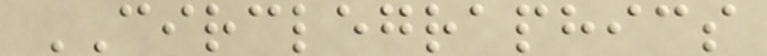CIRCLEGRAPHICS
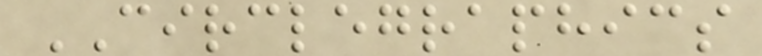CIRCLEGRAPHICS
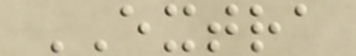EXTRA
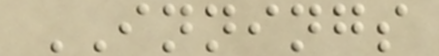INNINGS
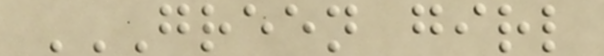GREEN GIRL
